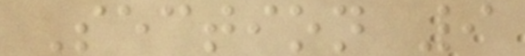Section 9
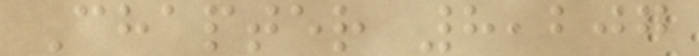Chapter 8,207
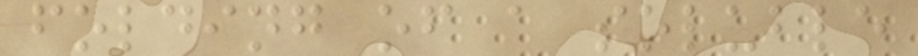folding of a soluble
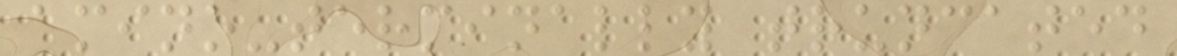amino-terminally truncated
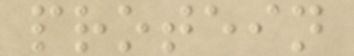protein
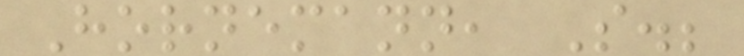Hornemann, S.;
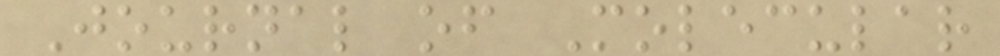Journal of Molecular
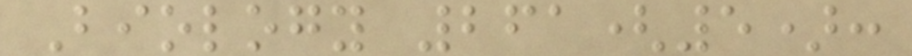Biology 261(5):
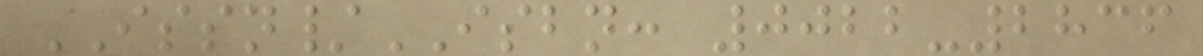ISSN/ISBN: 0022-2836
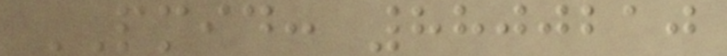PMID: 8800210
